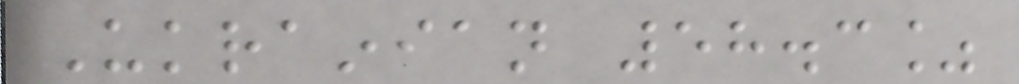Ukrainian 58.3%
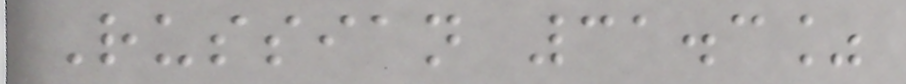Russian 31.3%
